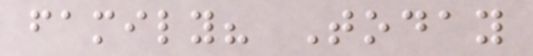family? Today
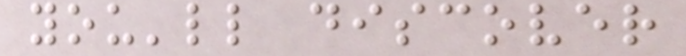you'll discover
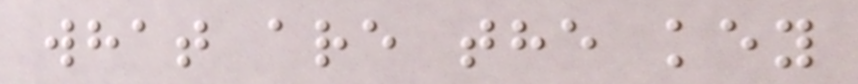what are the key
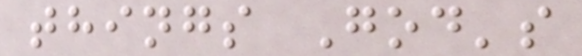things God's
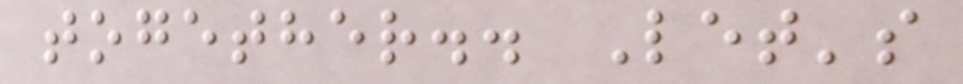together.. Let's
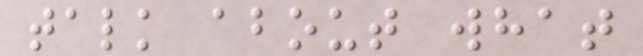talk about what
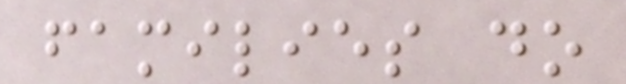families do
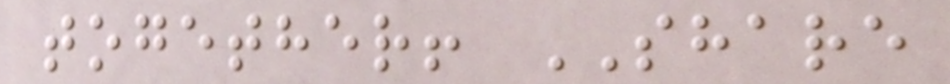together! SHARE
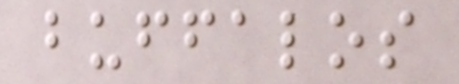buffalos
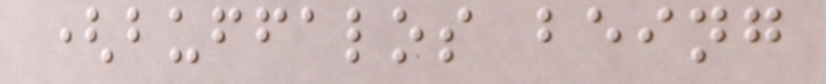(buffalos being
